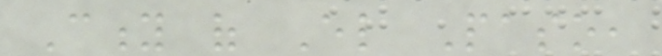City of El Paso,
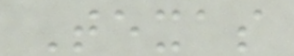Texas
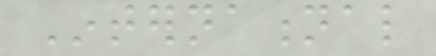International
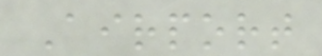Airport
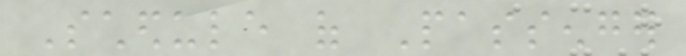Schedule of Passenger
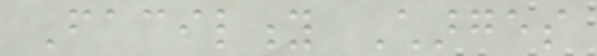Facility Charges
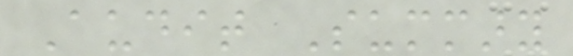Audit Summary
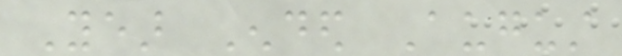Year Ended August
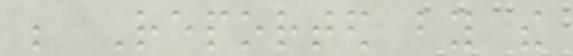be Reported by the
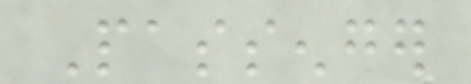Passenger
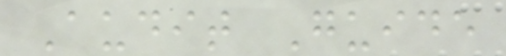Audit Guide
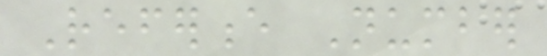Reference Number
